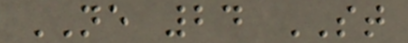NE 24 ST
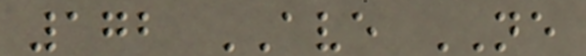172 AVE NE
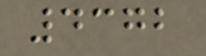4372
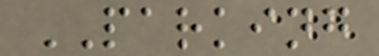PARKING
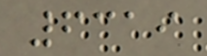6319
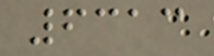6313
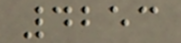4253
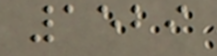1529
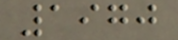1970
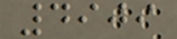4909
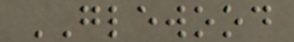GLEWOOD
